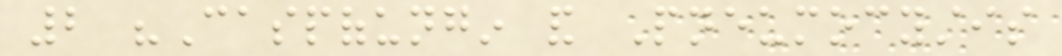2 "Caspofungin and Pneumocystis
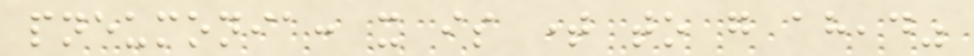pneumonia: it is time to go ahead"
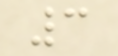3
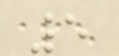5
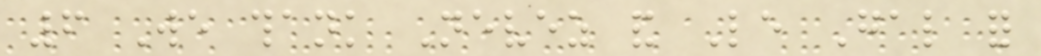6 We thank Nevez and Le Gal for
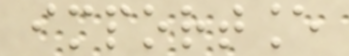importance
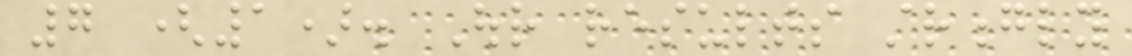7 (1). Our results strongly
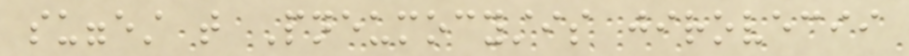suggest that Pneumocystis jirovecii
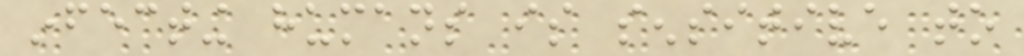infecting humans is sensitive to
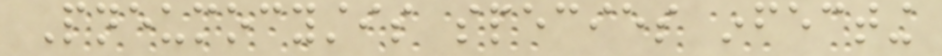Pneumocystis species infecting
